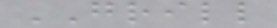GRILL
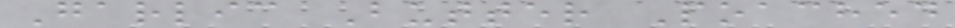Garlic Butter Poached
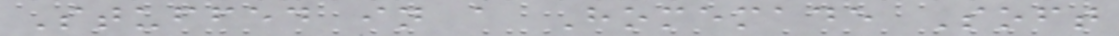Stuffed in a Homemade Soft
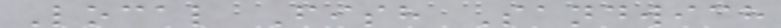Local Fish Sandwich
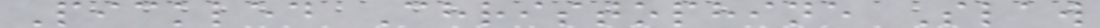Pickled Christophine Slaw
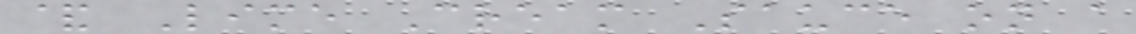& Lime Cream Sauce on a
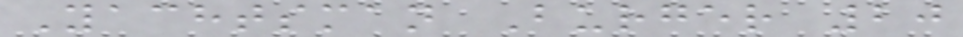Yachtsman Burger 20
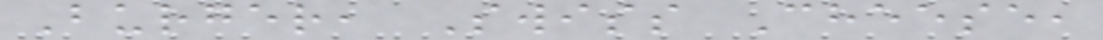Burger, Swiss Cheese,
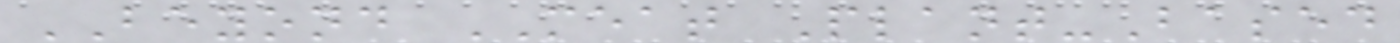BEYOND MEAT Plant-Based
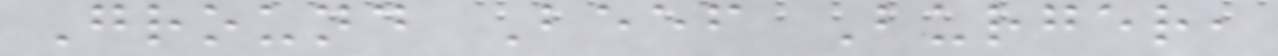Ground Beef Burger,
